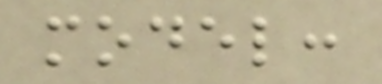model:
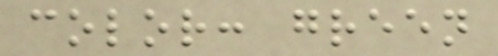color: green
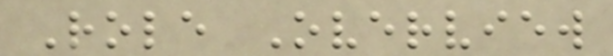Role Overview
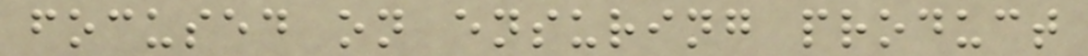focused on ensuring product
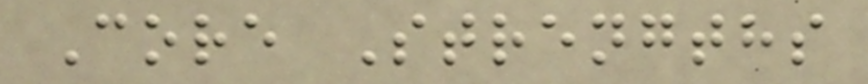Core Strengths
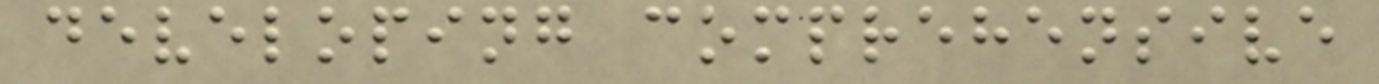developing comprehensive
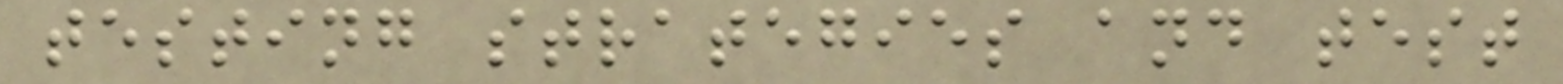testing strategies and test
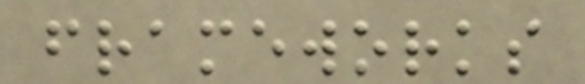frameworks
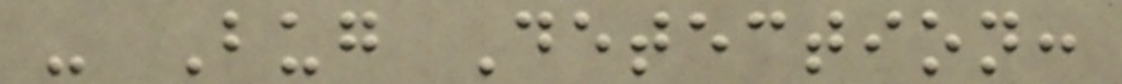- Bug Detection:
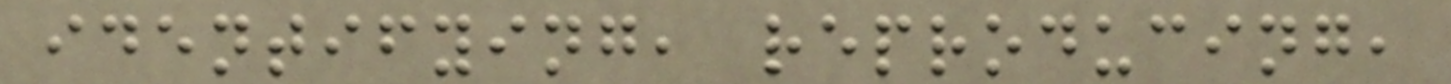identifying, reproducing,
